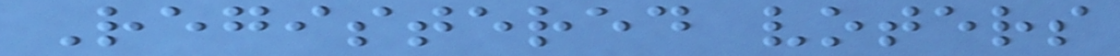Registered voters
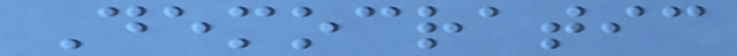Democratic
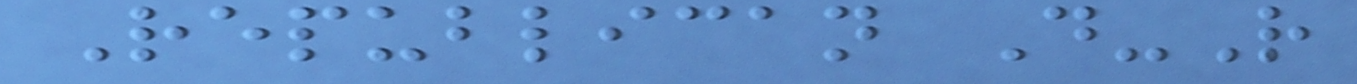Republican D-R
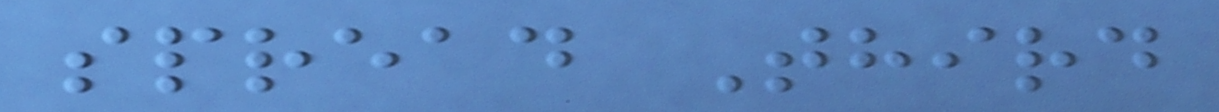spread Third
